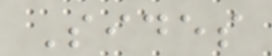Sides
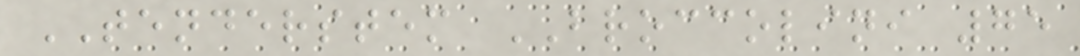TENDERSTEM BROCCOLINI 75
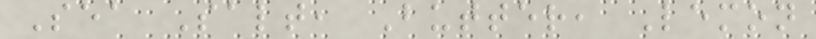Sea Salt, Butter, Lemon
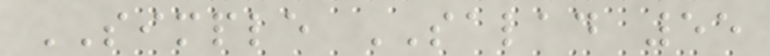SIMPLE SALAD 55
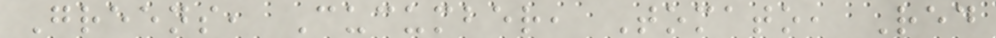Greens, Cucumber, Tomato, Red
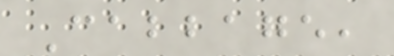Cabbage,
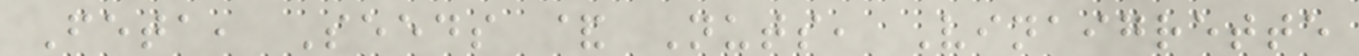Feta, Seeds & Nuts, Vinaigrette
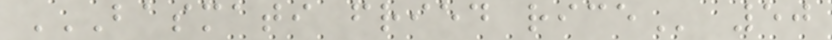BASMATI FRIED RICE 50
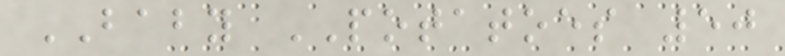BABY POTATOES 50
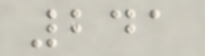241
